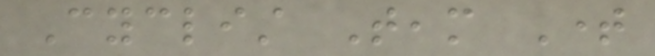Cyclist Team Time
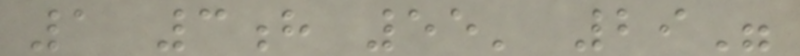1 3h 55' 29"
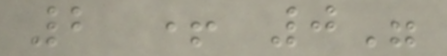2 + 0"
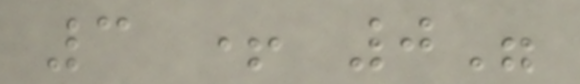3 + 0"
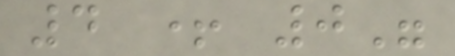4 + 0"
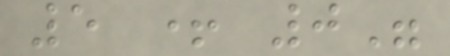5 + 0"
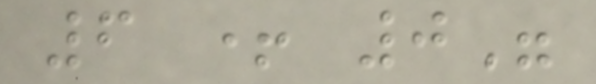6 + 0"
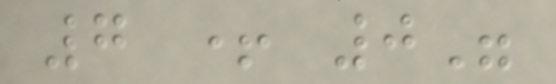7 + 0"
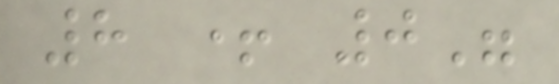8 + 0"
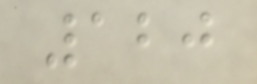120
